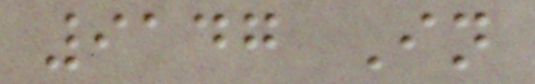9147 In
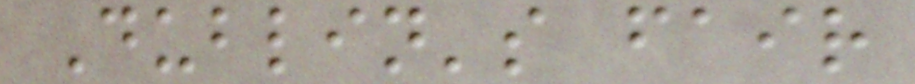Dublin's fair
